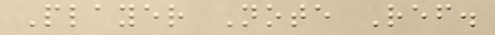Player Note Ref.
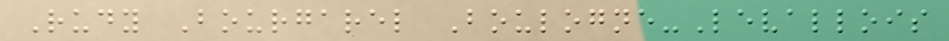Rudy Bourgarel Boulogne-Levallois
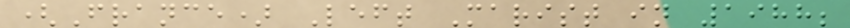(France) Left Marist in 1988;
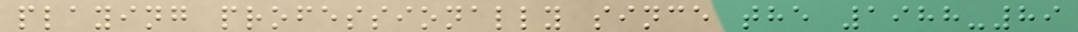playing professionally since the 1988-89
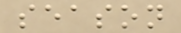season
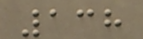138
